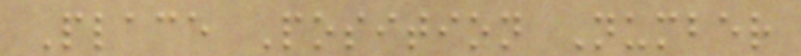Place Position Number
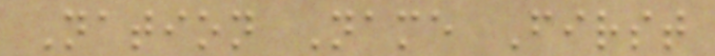Nation Name First
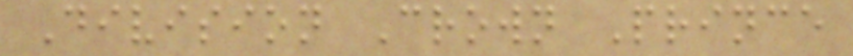Division Crown Prince
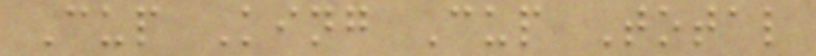Cup King Cup Total
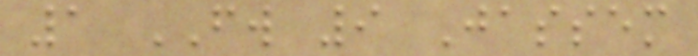1 FW 9 Jassem
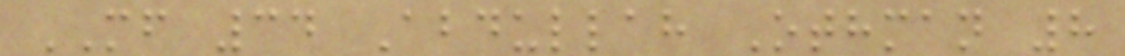MF 34 Abdullah Othman 8
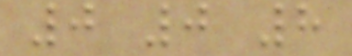0 0 8
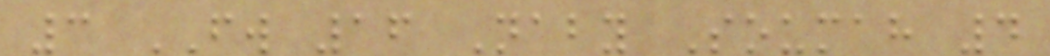3 FW 16 Naby Soumah 4
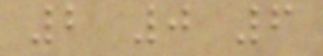2 0 6
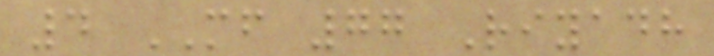4 MF 77 Riyadh
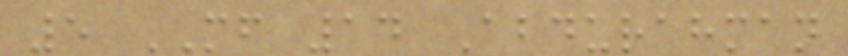5 MF 14 Abdurahman
